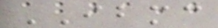IBMC
